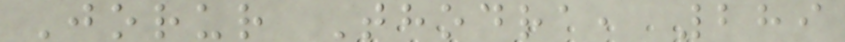Jorur Thodra, 289
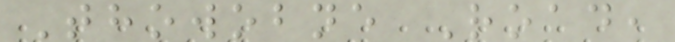Thowobne Road,
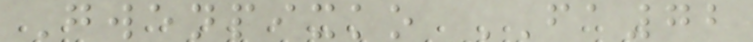Gwenpixko FA72
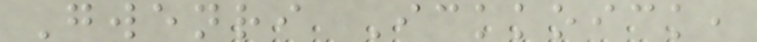Gwenri Ickkoick,
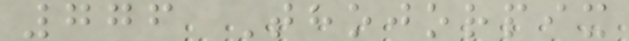776 Thojorpix
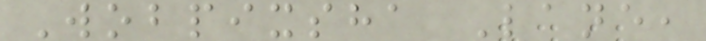Wobpixsha Lane,
